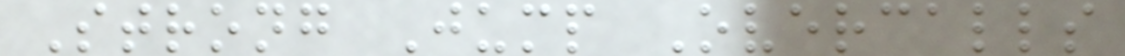Strong Jump Overcalls
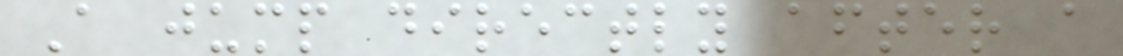A jump directly after a
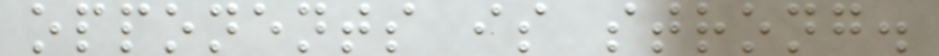opponents is strong.
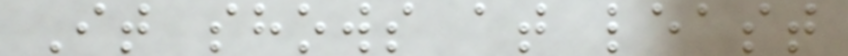It shows at least
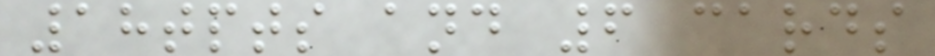18tpts and 6 cards
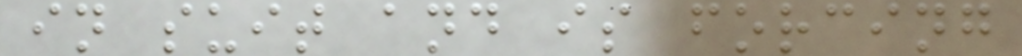in suit and is forcing
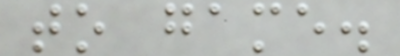to game.
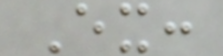Ex:
